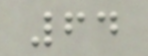64
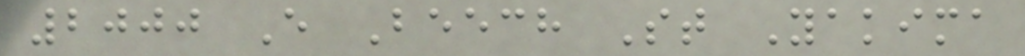2000 E Beech St Yakima
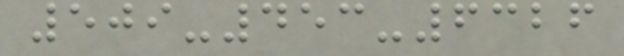509-453-6326
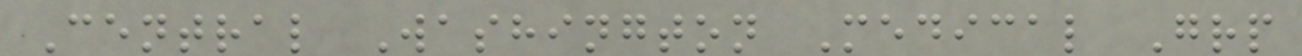Central Washington Medical Grp
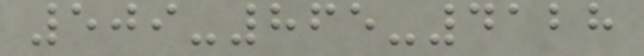509-865-4128
